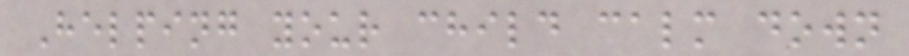Helping your child calm down
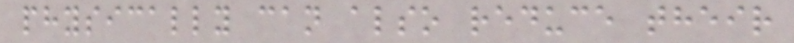physically can also reduce their
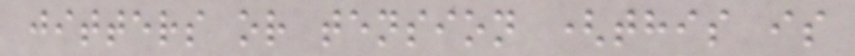jitters or tension (this is
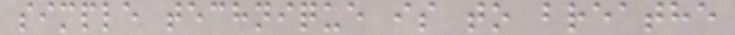simple technique is to breathe
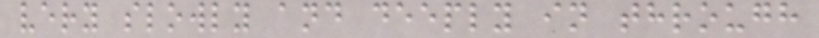very slowly and deeply in through
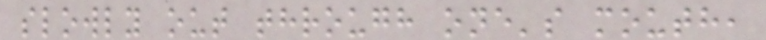slowly out through one's mouth,
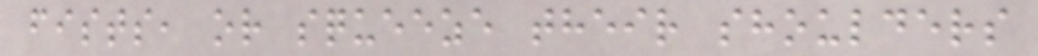fists, or squeeze their shoulders
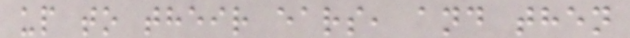up to their ears, and then
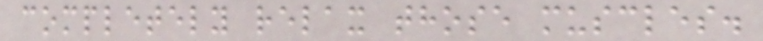completely relax those muscles.
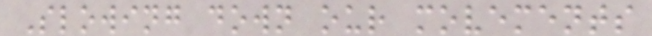Slowing down our movements
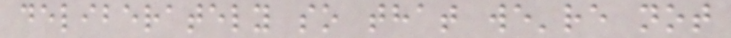deliberately so that we're not
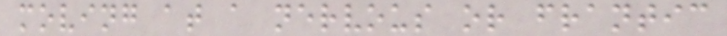moving at a nervous or frantic
